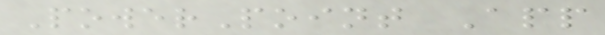PowerPoint App
